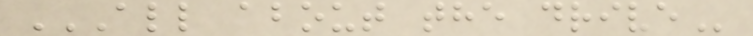ALL ABOUT THE DRIVE
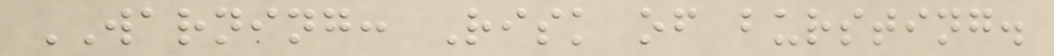WARNING: Risk of bursting.
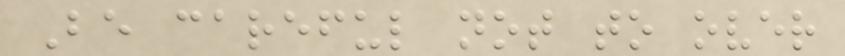Be careful not to over
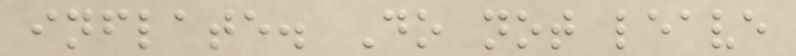inflate. Do not leave
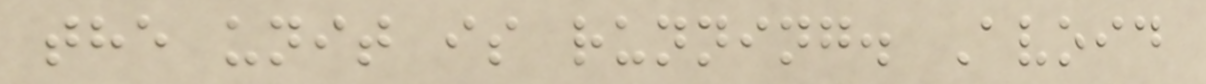the unit is running. Avoid
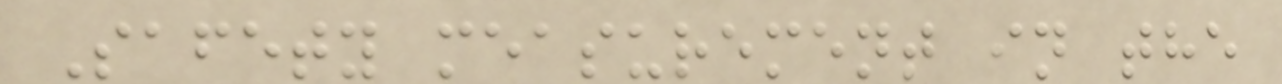Safety measurement in the
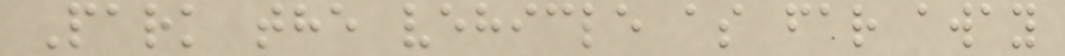Park the vehicle as far away
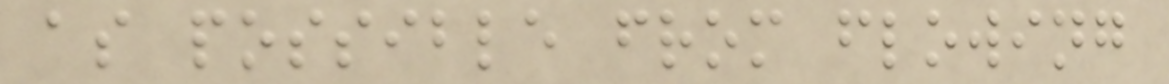as possible from flowing
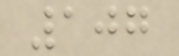107
